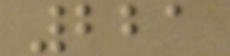221
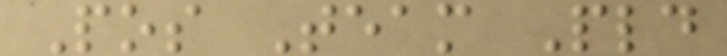Pos Team Pld
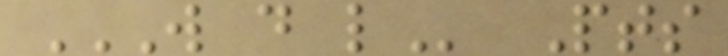W D L Pts
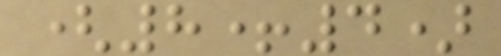(8+4)
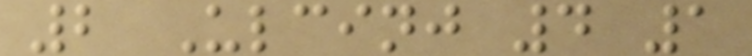2 Ulcinj 4 1
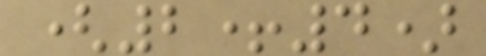(2+4)
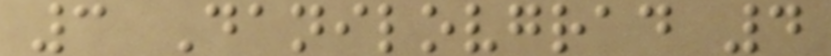3 Danilovgrad 4
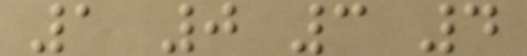1 0 3 4
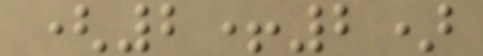(2+2)
